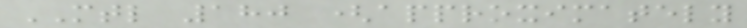MTL 180 (approximately
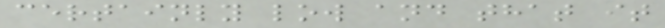certainly low and that it
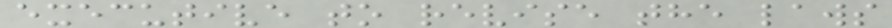executive to revise the laws
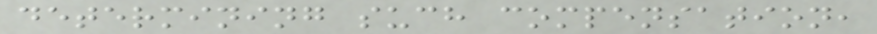determining such compensation,
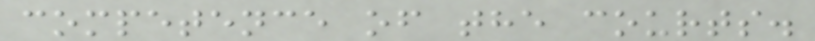competence of the courts.
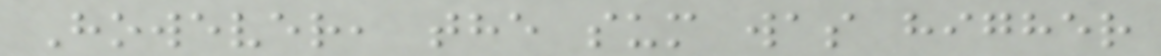However, the sum was higher
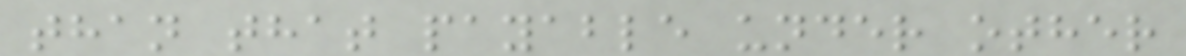than that payable under other
